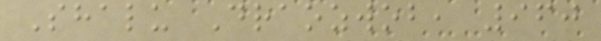Shalu Draozwob, 960
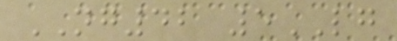NG42 5LG
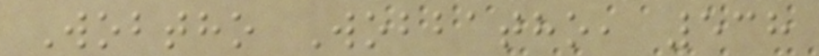Wobtho Wobbatho, 538
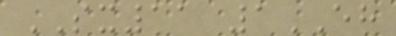SX11 1EH
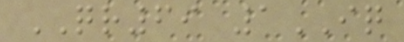QR69 1IQ
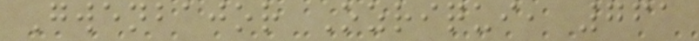Gwenbajor Ozriqui, 761
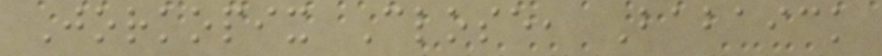Jorkopix Close, Babaick
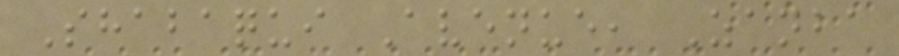Shabaqui Avenue, Zanba
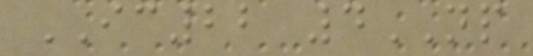IC22 4NP
